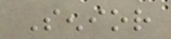Senior
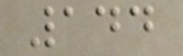144
